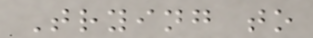Trying to
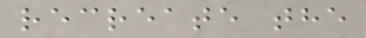recreate the
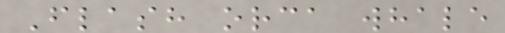Flash orca whale
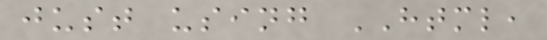just using HTML,
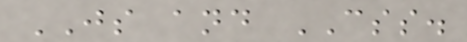JS and CSS.
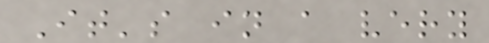It's in a very
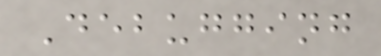Debugging
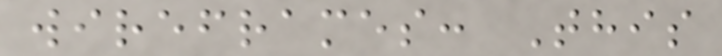wireframes: This
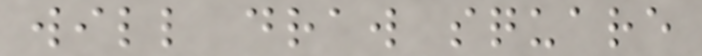will draw square
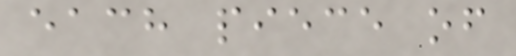each piece of
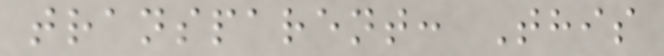transparent: This
